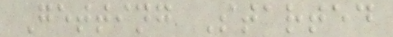Getting Started
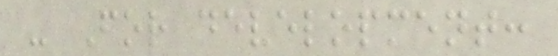- For development:
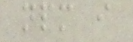npm i
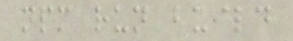npm run build
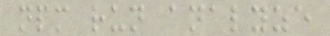npm run analyze
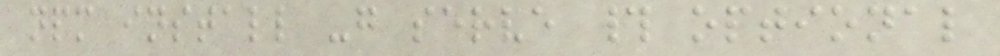npm install -g serve # optional
